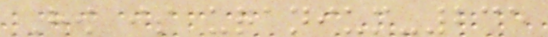How is uranium-235
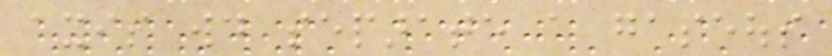axis would separate a gaseous
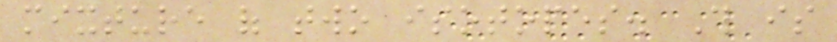mixture of two isotopes. This is
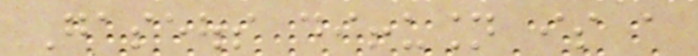Gaseous diffusion is a
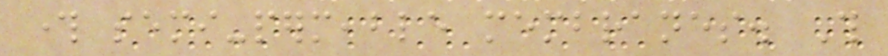through semi-permeable membranes. This
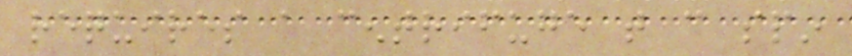requires a centrifuge that can spin
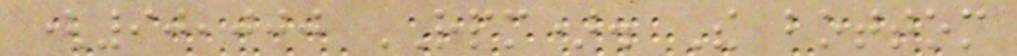(90,000 RPM). The bottom
